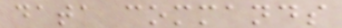data commands
